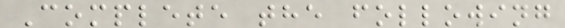Complete the following
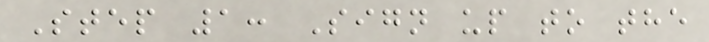Step 1: Sign up to the
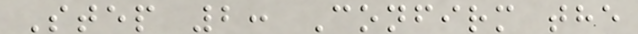Step 2: Confirm the
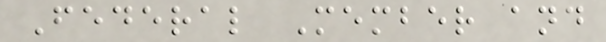Federal Member and
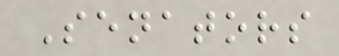Senators
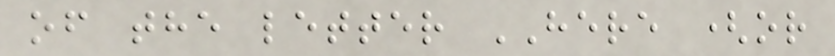of the letter HERE (or
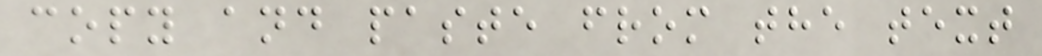copy and paste from the text
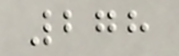278
